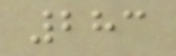283
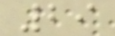29
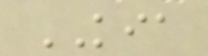KIA
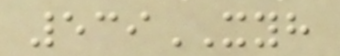539XYH
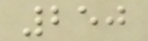250
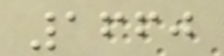1660
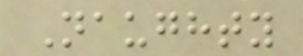Naughty
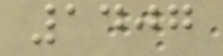1407
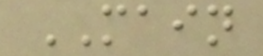MAIN
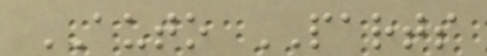AUTO PARTS
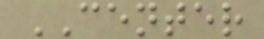CENTER
